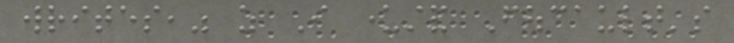writes," as I understand Foucault's
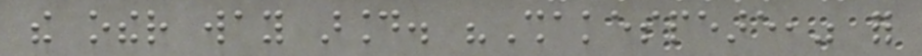the other way around. "Shakespeare," for
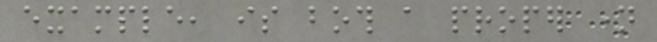example, is both a proper name
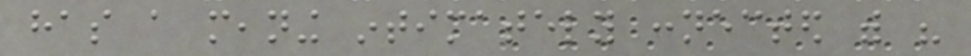has a meaning intimately connected with his
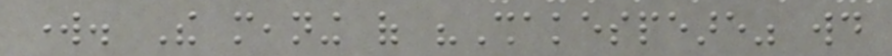work. The meaning of "Shakespeare" would
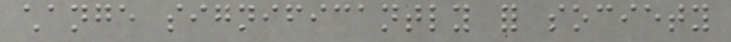change significantly for society
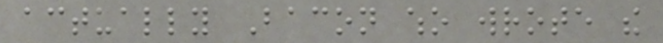actually Bacon who wrote the
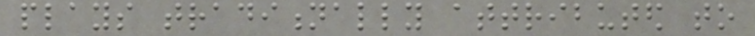plays traditionally attributed to
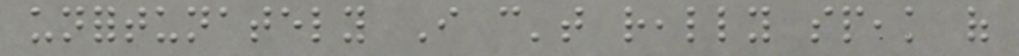unfortunately I can't really speak of
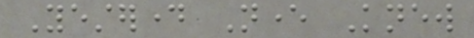Yesterday Never Knew
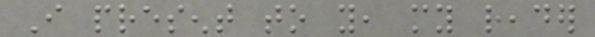I present to you, my reader
